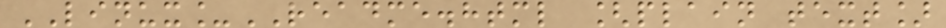LINUX_README.html [plain text]
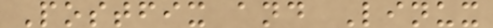Postfix and Linux
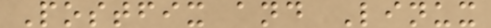Postfix and Linux
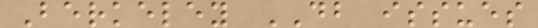Berkeley DB issues
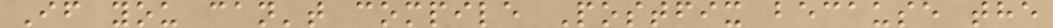If you can't compile Postfix because the
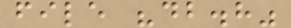file "db.h"
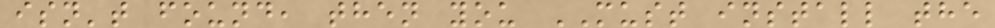isn't found, then you MUST install the
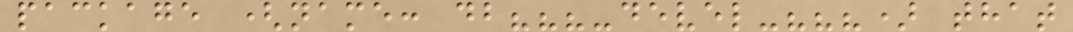package (name: db???-devel-???) that
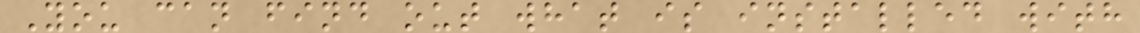You can find out what is installed with
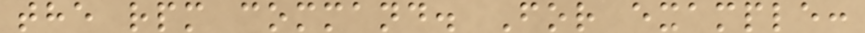the rpm command. For example:
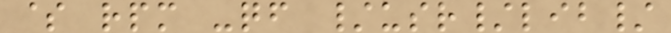$ rpm -qf /usr/lib/
